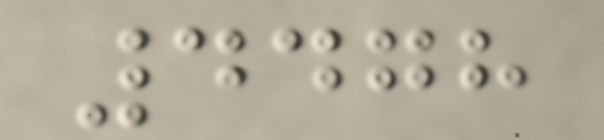4478
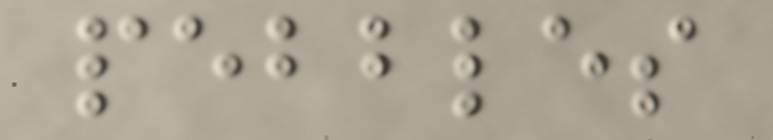pebbles
